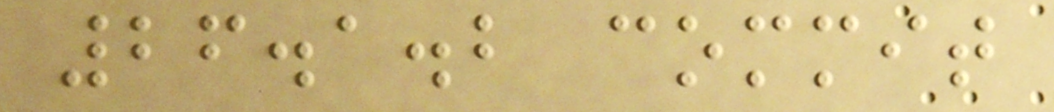26.1.2 commit
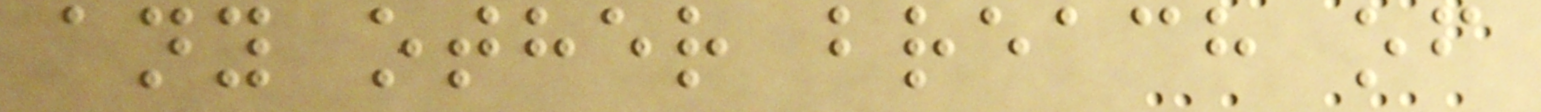any other breach of
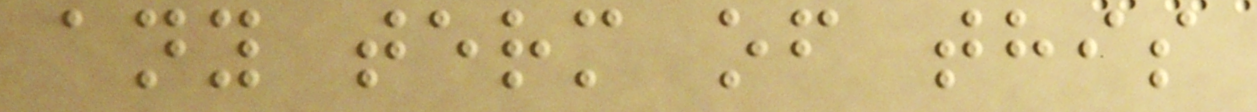any term of this
